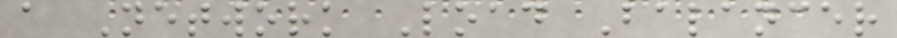a Network Load Balancer
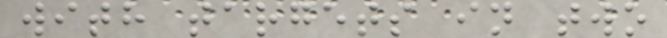with targets in two
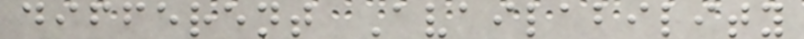different Availability
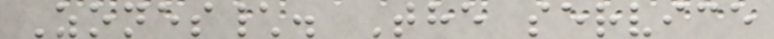Zones\. The service
